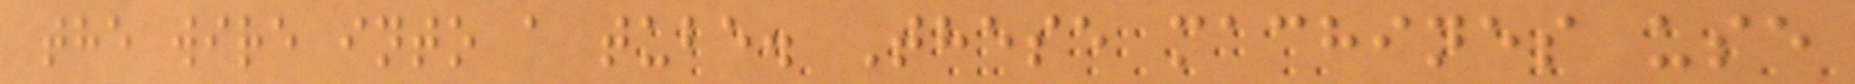the wire into a tube. These machines use
